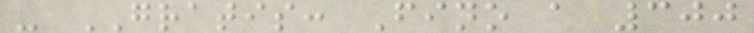- GRATIS: Fino a 300
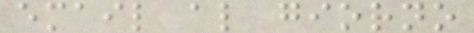email al giorno
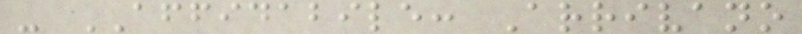- AFFIDABILE: Arrivano
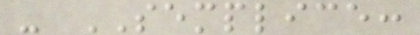- SEMPLICE:
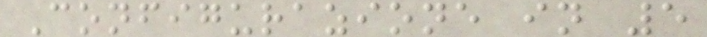Configurazione in 5
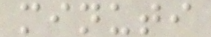minuti
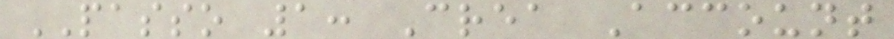PASSO 1: Crea Account
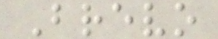Brevo
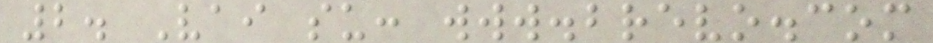2. Vai su: www.brevo.com
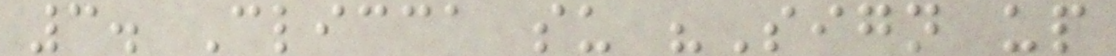3. Clicca su "Sign up
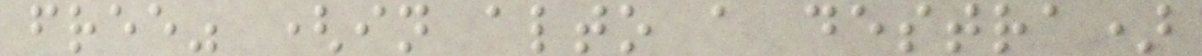free" (in alto a destra)
